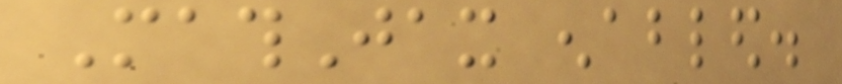MathJax enabled.
